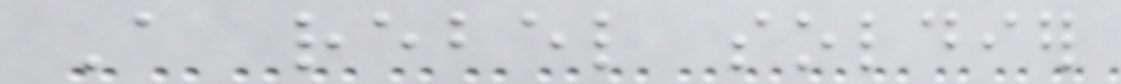A rebel soldier
